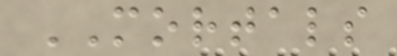MORTALS
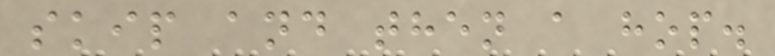skip and then a hop.
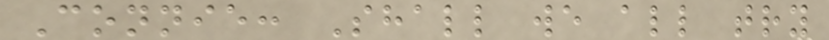Connie: Shall we all try
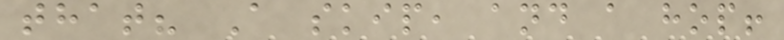that? A skip, and a hop!
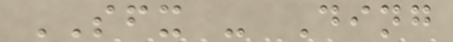SFX - Ding
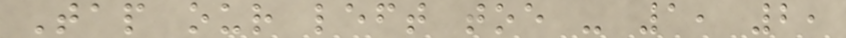Tap our left toe - 1, 2,
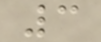3
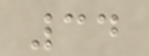34
